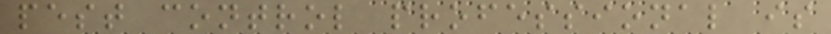pest control professional is
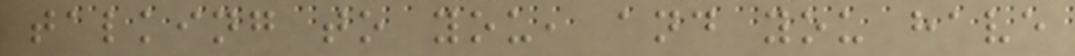talking to you, and you have
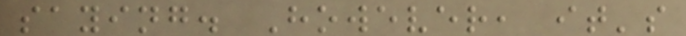saying. However, it's
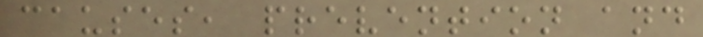causes, prevention and
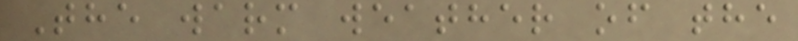The warm weather of the
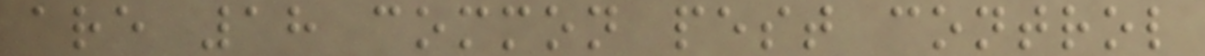are 18 common pest control
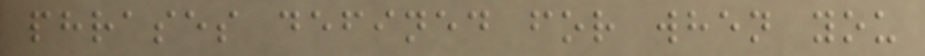phrases defined for when you
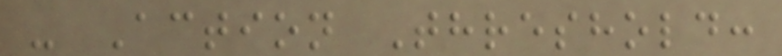- Action Threshold:
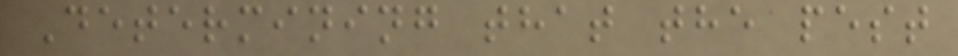Determining that the pest
